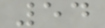54
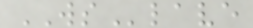WSlave
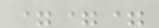===
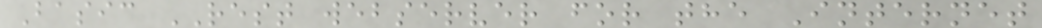Basic REST webserver for the Internet
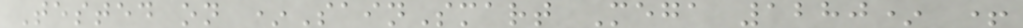Tested on *SainSmart Mega 1280* +
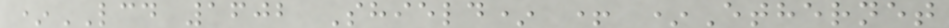*LCD 1602 Shield* + *Ethernet
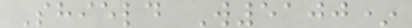Shield W5100*
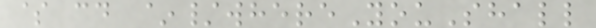$ cd ~/whereYouShall
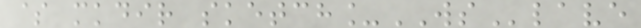$ mkdir sketch_WSlave
